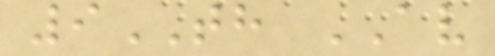9TH AV
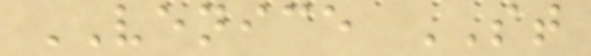VENICE ST
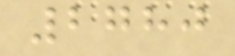2780
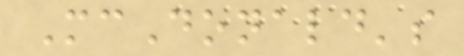McDonald's
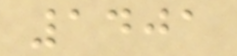1401
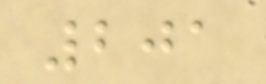201
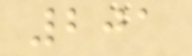201
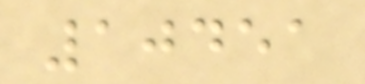10451
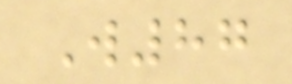W87
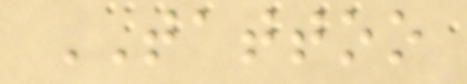TATTOO
